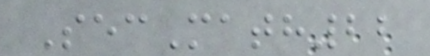SecMath22
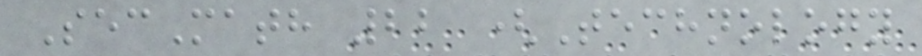SecMath 22 (Technology
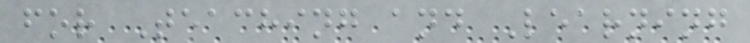for Teaching and Learning
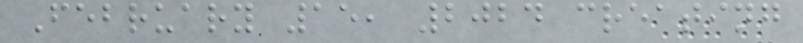February 15, 2024 creating
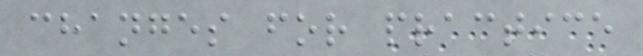changes for practice
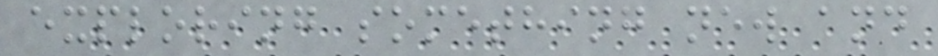exploring something new and
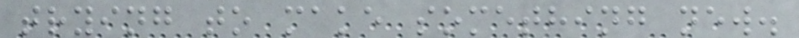trying to make something new.
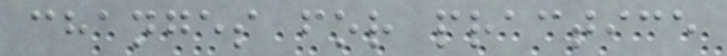changes for practice
